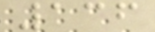136
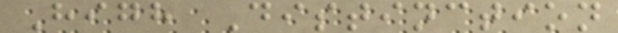High Distinction
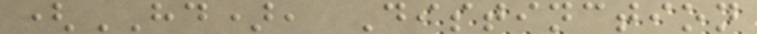(HD), Distinction
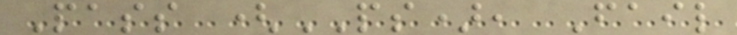Pass (PS), Fail
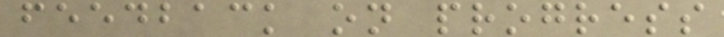feedback on progress
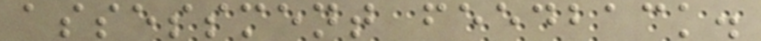assessment feedback.
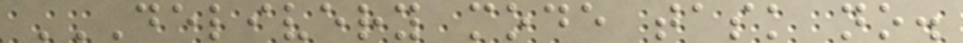DELIVERY MODE TASK NO.
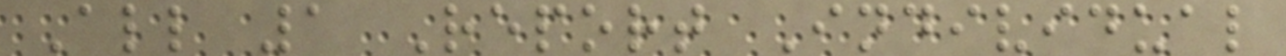All 1 Report Individual
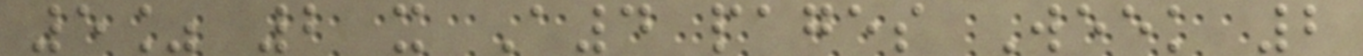5% 2 x A4 pages Week 2
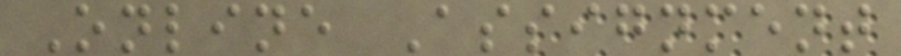Online Assignment
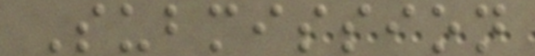Submission
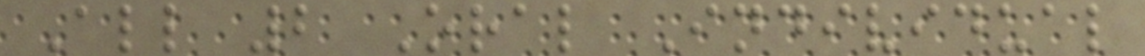All 2 Oral Individual
